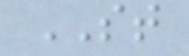ST
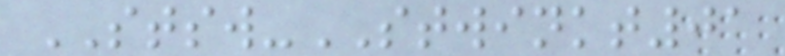STSW-STWINKT01
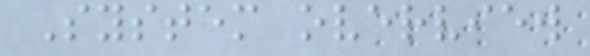System overview
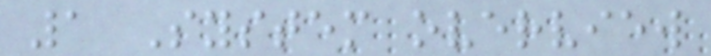1 System overview
